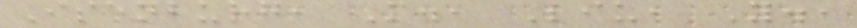Isenburg, M., Liu, Y.,
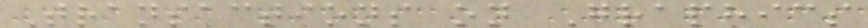Transactions on Graphics
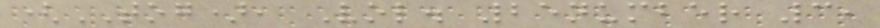(TOG), Vol. 25number 3,
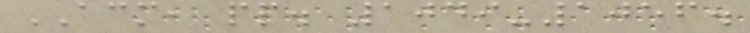ACM, pp. 1049-1056.
